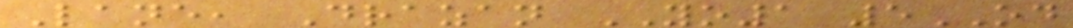Lane, Drazan YO1 5OD
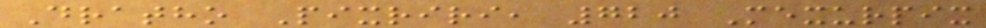Dratho Pixriri, 720 Mexurpix
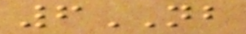6NB
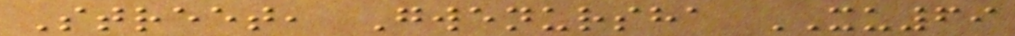Street, Gwenursha XU69
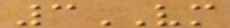3VM
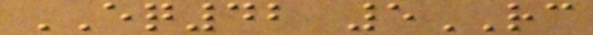EQ42 5RC
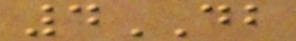4DB
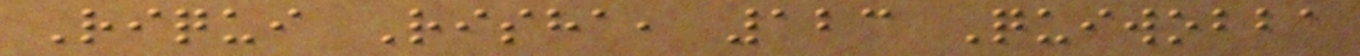Riqui Risha, 123 Quiwobba
